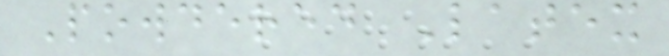Powdered Latex
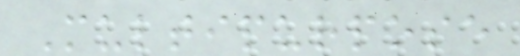Multipurpose
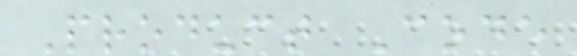Product Code
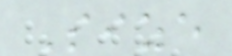Size
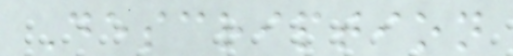Description
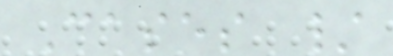Cases /
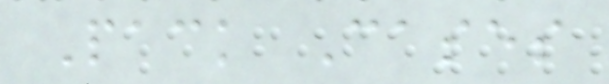Pack Cases
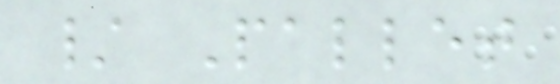/ Pallet
